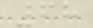68
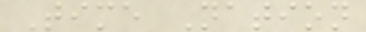Time Nation
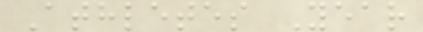Athletes Year
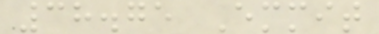38.75 Emmit
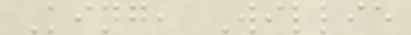King, Willie
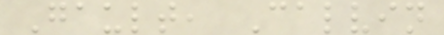Gault, Calvin
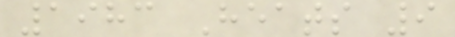1983 Heats 9
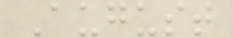August
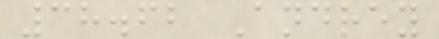38.62 Andrey
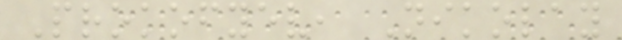Prokofyev, Nikolay
